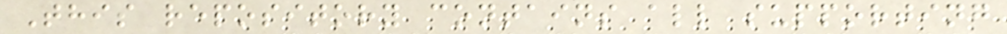This repository contains all supporting
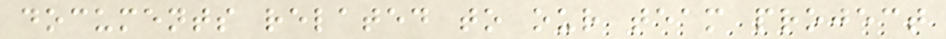documents related to our team project
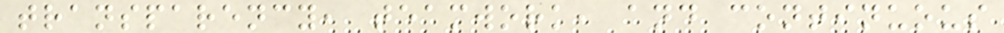transparency, teamwork, and continuous
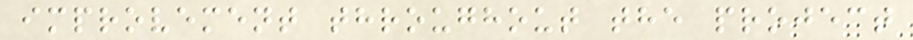improvement throughout the project
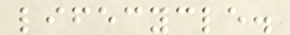lifecycle.
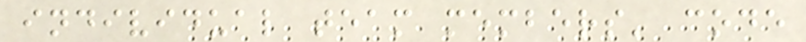individual team members' code
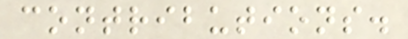contributions.
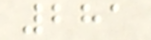281
